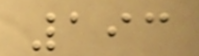193
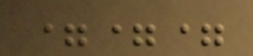===
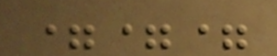===
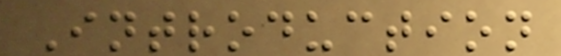Introduction
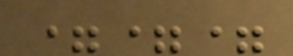===
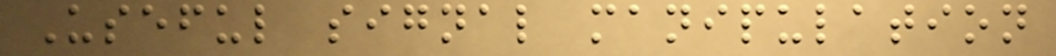Useful signal manipulation
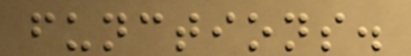functions.
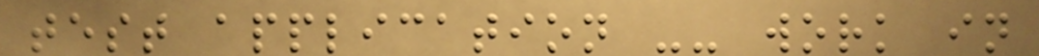test application -- work in
